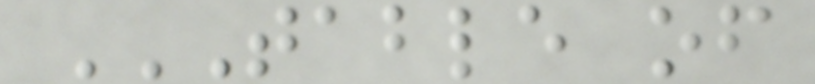TABLE OF
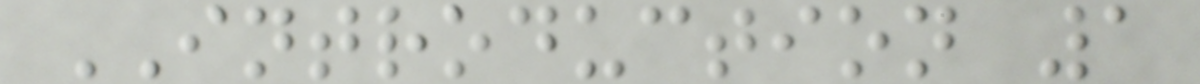INTRODUCTION 1
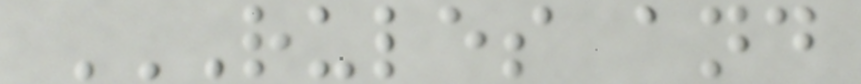RULES AND
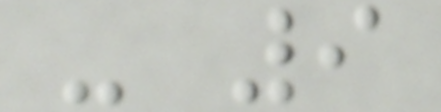- 9
